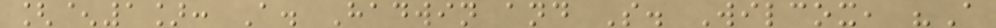[^1]: A. Hadwin and S. Wilcox, "A
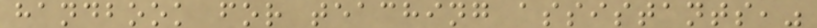handbook for teaching assistants,"
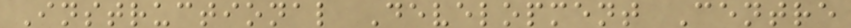Instructional Development Centre
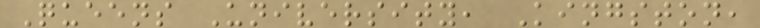Queens University, Kingston,
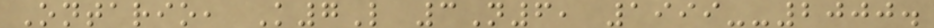Ontario, K7L 3N6, 1999--2000.
